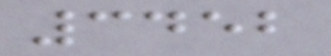3452
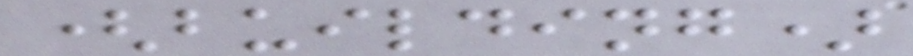(building)
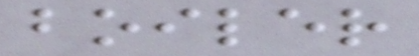boiler
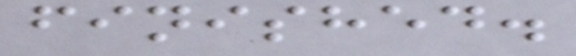finished.
